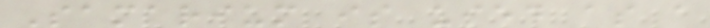Samarium is used as a
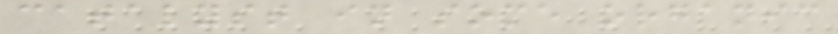catalyst in some organic
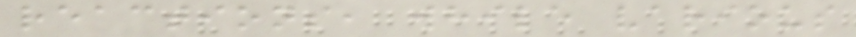reactions, while various
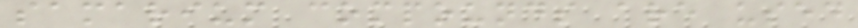samarium compounds are used
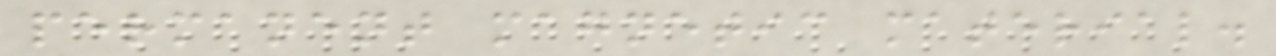permanent magnetic material.
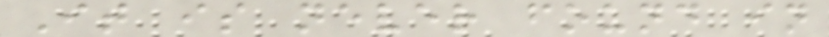It is never found in
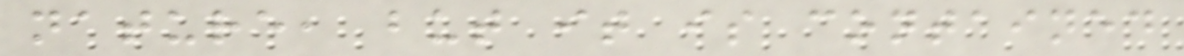nature, but it is contained
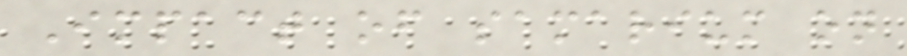Impact of samarium on
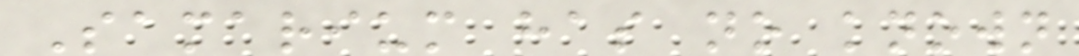Samarium has no known
